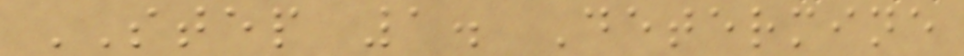STEP 1. Determine
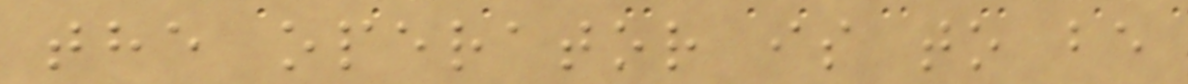the operator is to be
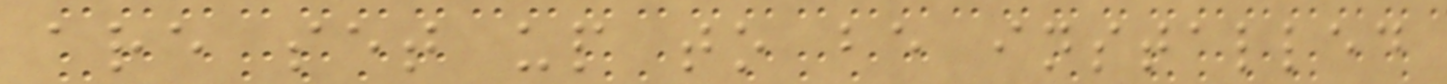are set up to be installed
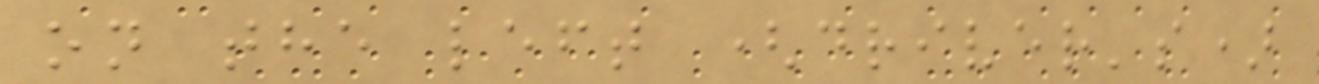on the left (driver's)
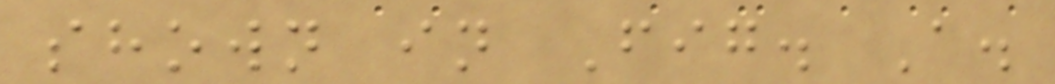shown in Fig. A.
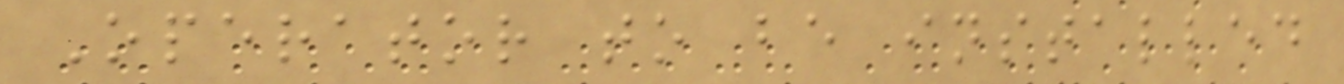Operator to be installed
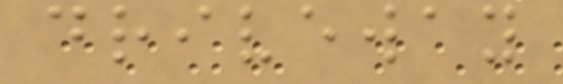driveway
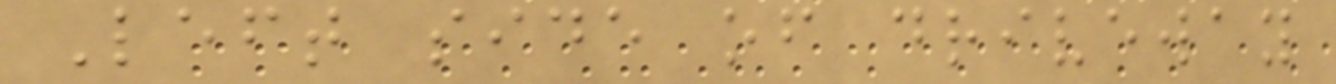Left side of driveway
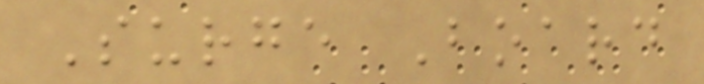Surge Board
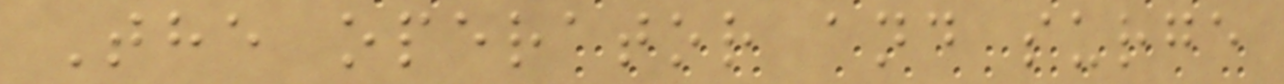The operator and surge
